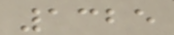1325
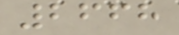2668
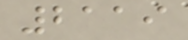2119
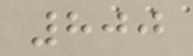800
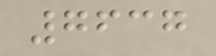7637
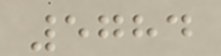5784
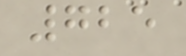725
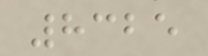8325
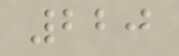220
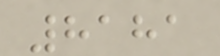8181
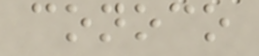conoco
